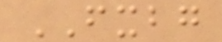FXBG
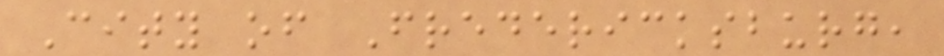City of Fredericksburg,
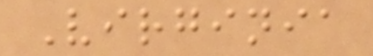Virginia
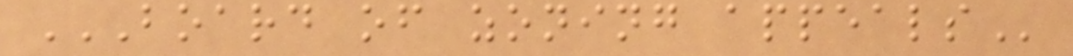BOARD OF ZONING APPEALS
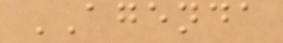AGENDA
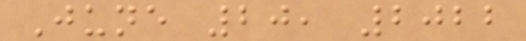June 20, 2022
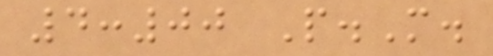4:00 P.M.
